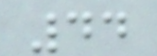44
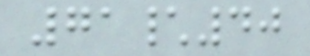71\40
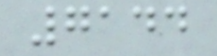7144
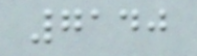7140
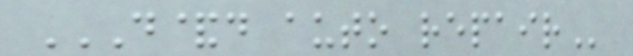D&D AUTO REPAIR
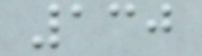130
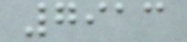7913
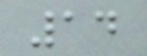14
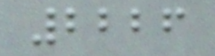2226
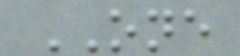ONE
